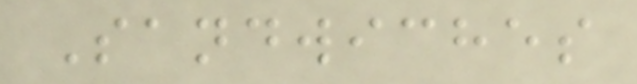Sandwiches
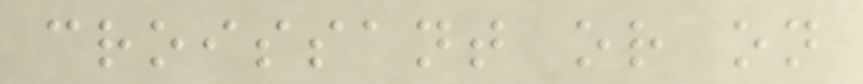croissant or on
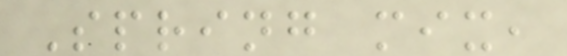Spring mix,
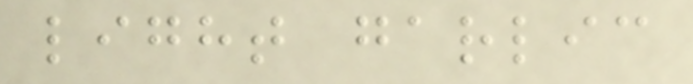light garlic
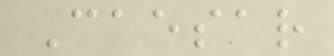Caesar
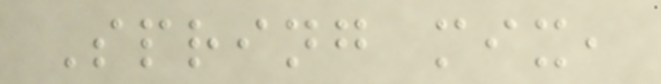Spring mix,
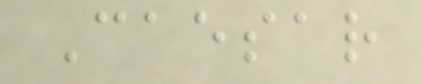Caesar
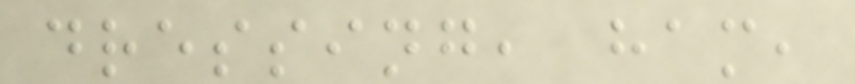dressing, ham,
